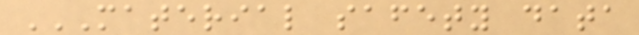MATERIAL SAFETY DATA
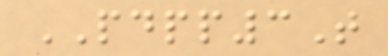PDPP3T
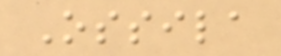Ossila
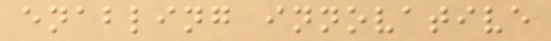enabling innovative
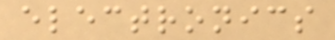electronics
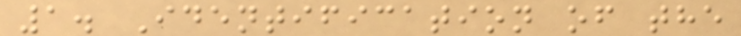1. Identification of the
